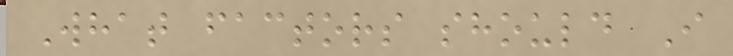What factors should I
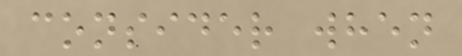consider when
